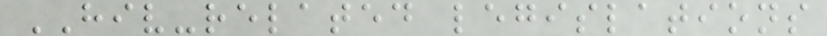HIV-related legislations
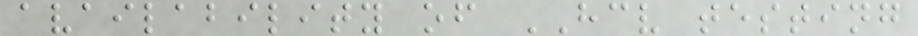availability of HCV testing
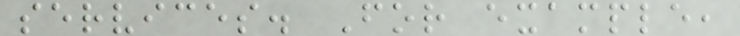services. For example,
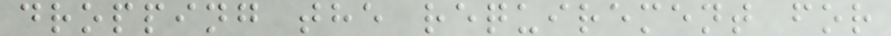dropping the requirement for
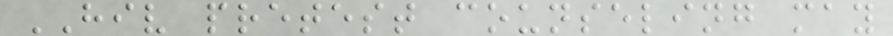HIV pretest counseling may
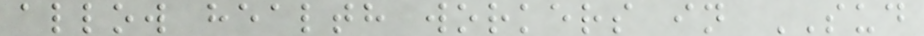allow health workers in SUD
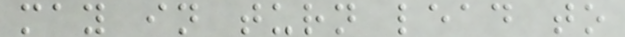may in turn lead to
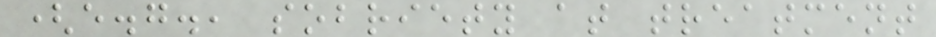(e.g., sobriety at treatment
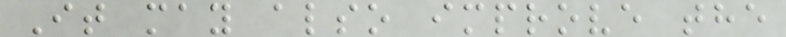It may also improve the
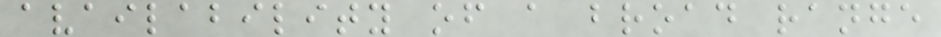availability of a broad range
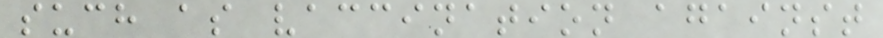such as vaccination against
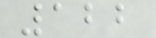122
